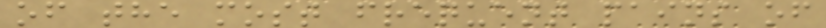of the most frequent pains of
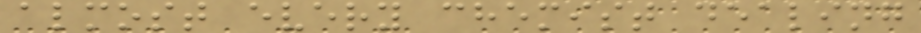almost every chemist dealing
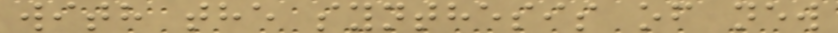with the synthesis of new
